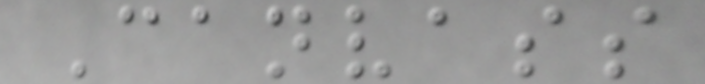Canvass
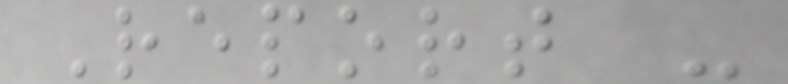Report -
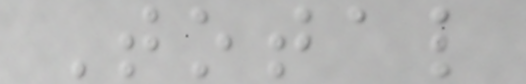Total
